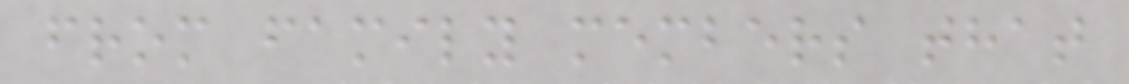from family members that
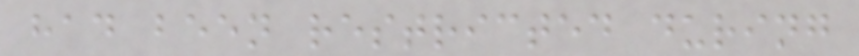had been restricted during
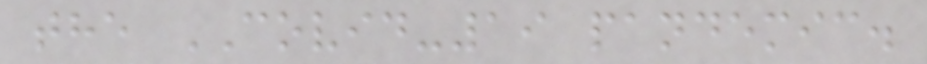the COVID-19 pandemic.
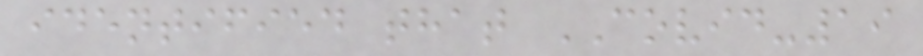identified that COVID-19
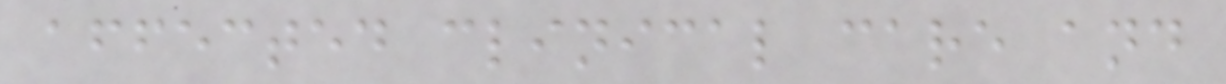affected clinical care and
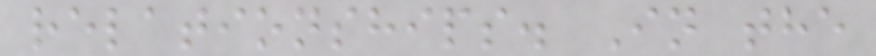relationships. In the
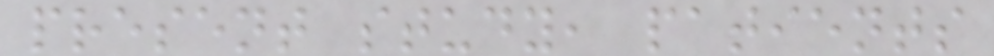present study, patients
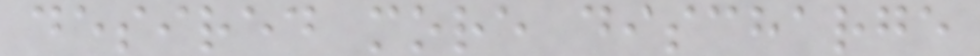desired more discharge
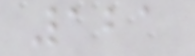121
